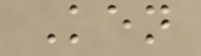Ken
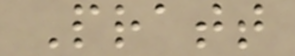Pratt
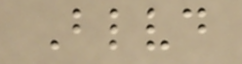Blvd
